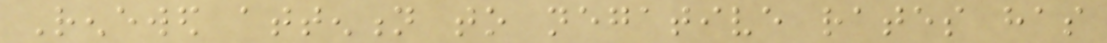Renewed attention to negative rates has
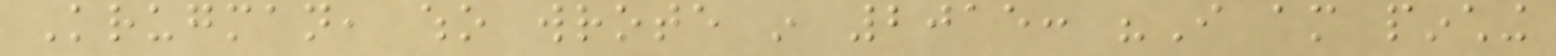Krugman, who wrote in 2015: "I am pinching
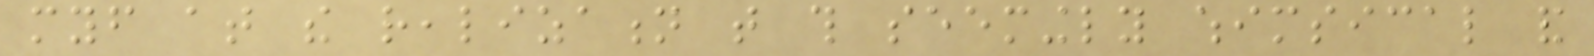myself at the realization that this seemingly whimsical and
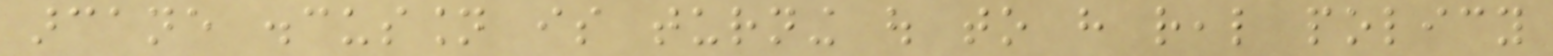arcane discussion is turning out to have real policy
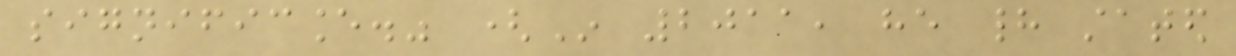significance." (In 2011, he had stated
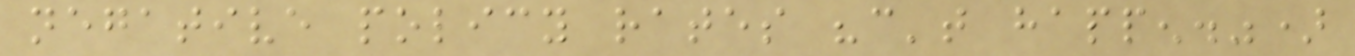negative policy rates "can't happen.")
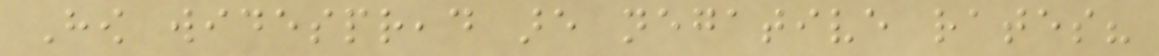How widespread are negative rates?
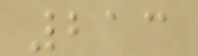213
